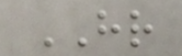HR
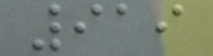919
